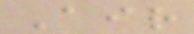Air
